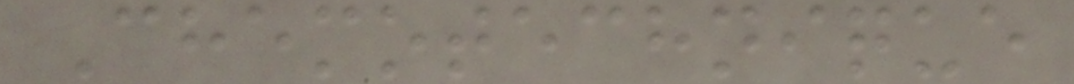Chemotechnique
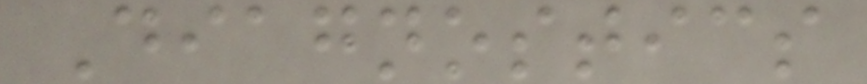Diagnostics
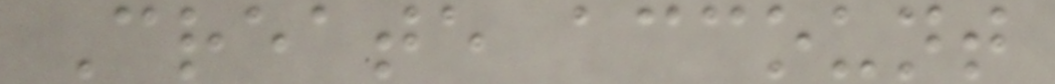Create account
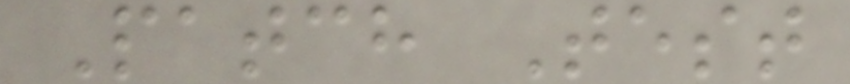Patch Test
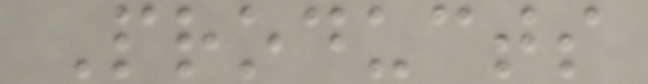Products
